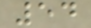54
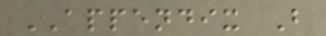APPENDIX B
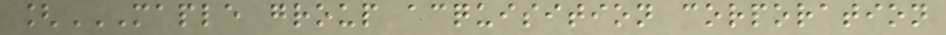[MAPLE GROUP ACQUISITION CORPORATION
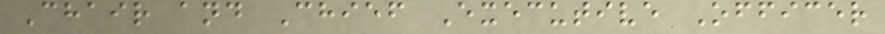Chair and Chief Executive Officer
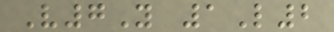V7Y 1L2
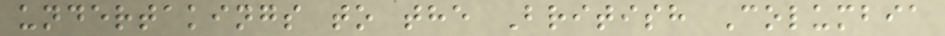undertakings to the British Columbia
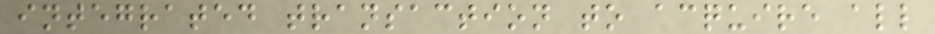integrated transaction to acquire all
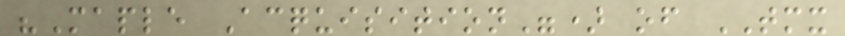"Maple Acquisition") of TMX
